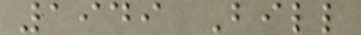1949 Bill
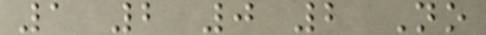1 2 0 2 No
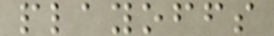playoffs
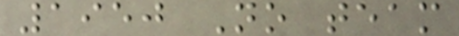1950 No team
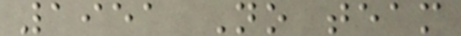1951 No team
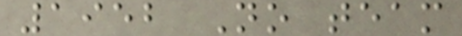1952 No team
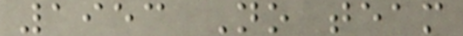1953 No team
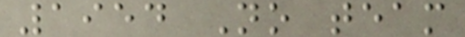1954 No team
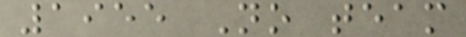1955 No team
